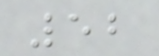52
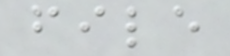file
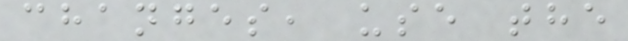changes, use the
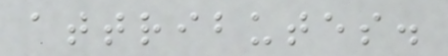attributes.
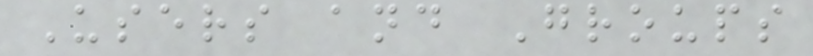Users and Groups
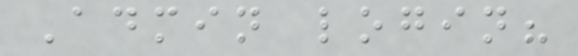Admin login?
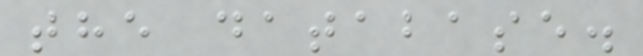the database.
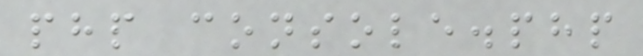php console.php
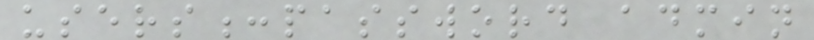users:password admin
